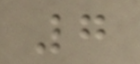7
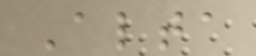Alta
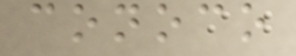conoco
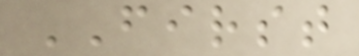FIRST
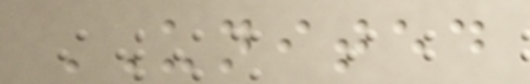UNITED
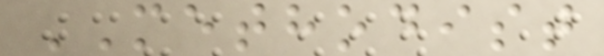METHODIST
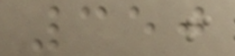350
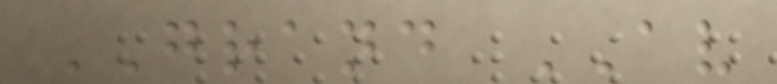GRAND AV
